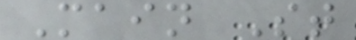Main St
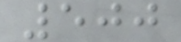500
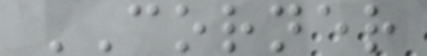CORNER
